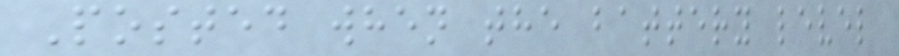Posted when the battery level
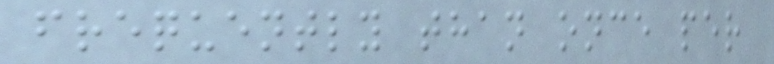frequently than once per
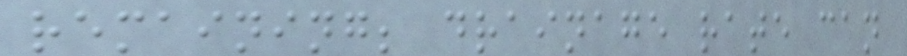remaining; drainage rate can
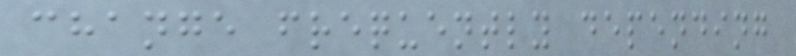change frequently depending
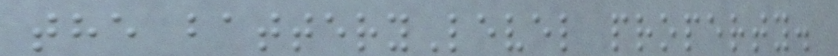the batteryLevel property.
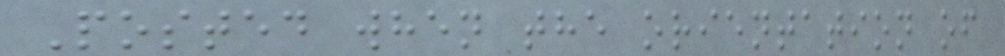Posted when the orientation of
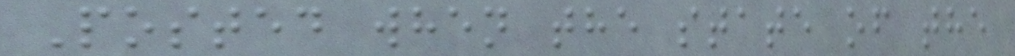Posted when the state of the
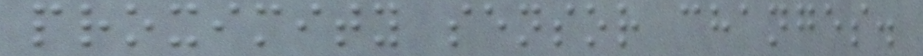proximity sensor changes.
